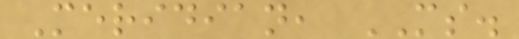Meridian, MS.
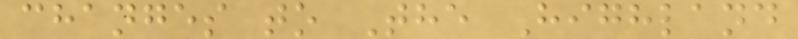changes to The Highland
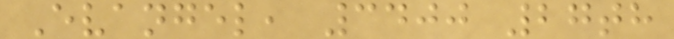Evangel, 3400 27th
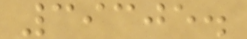39305.
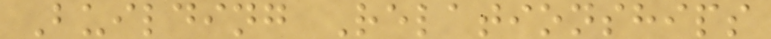Building Relationships
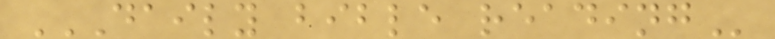DAILY BIBLE READING
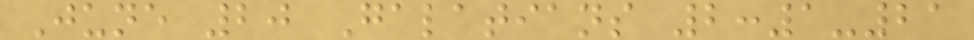June 20 Galatians 2:1-21
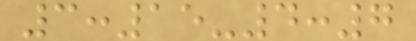3:15-4:7
